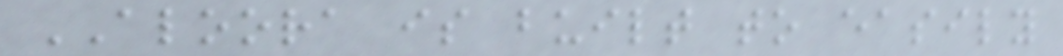ALOORA is built to easily
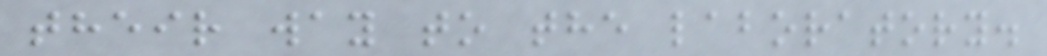their way to the laboratory.
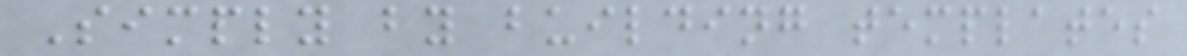Simply by building templates
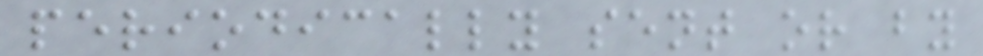periodically sent or by
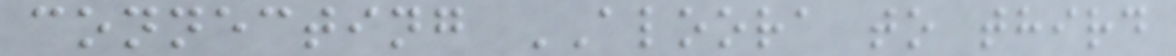connecting ALOORA to third
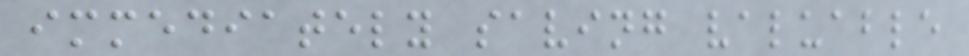immediately saving valuable
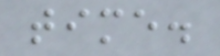time.
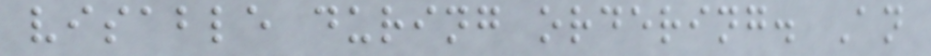visable during ordering. An
